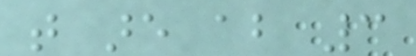that are about 3
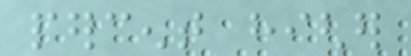percent higher
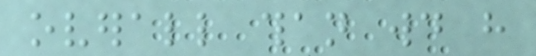overall than would have
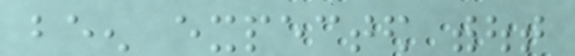been expected without
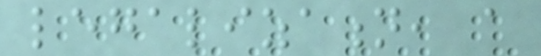legalization, a
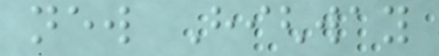new Highway
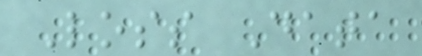Loss Data
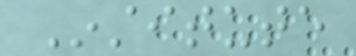Institute
